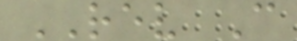REV C
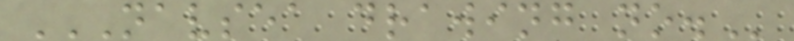NAVSEA DRAWING NO.
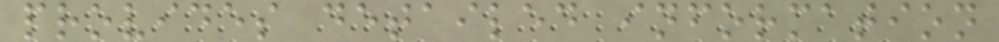provides detailed information
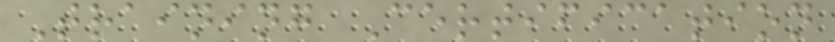Training Certification
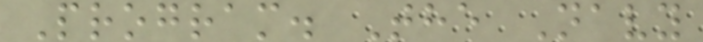Program. The Navy
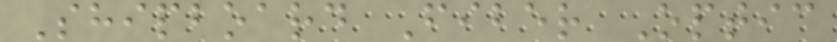Shipboard Fiber Optic
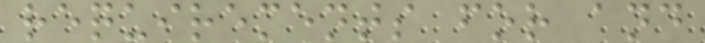requirements for and
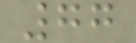77
